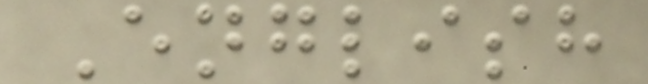English
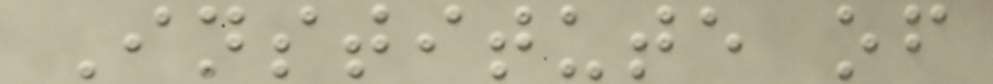Institute of
